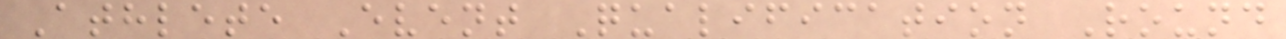Athlete Event Qualification Round
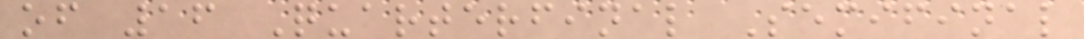of 16 Quarterfinal Semifinal
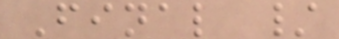Final /
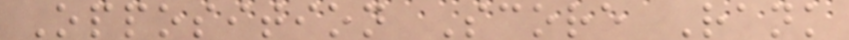Opposition Score Rank
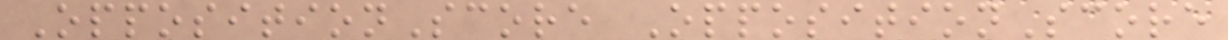OppositionScore OppositionScore
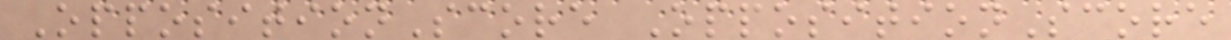OppositionScore OppositionScore
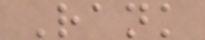Rank
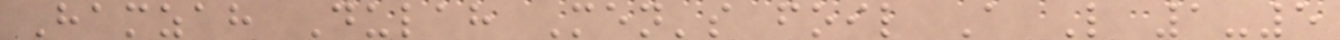Hamzah Dulah Men's foil A L 1-5
